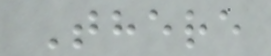There
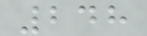248
